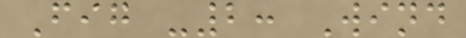Fig -2: Wind
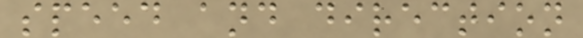speed and direction
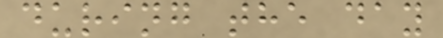during the day
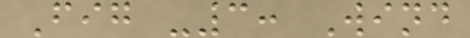Fig -3: Wind
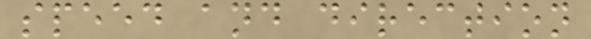speed and direction
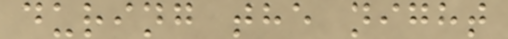during the night
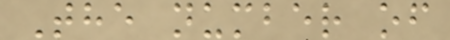The number of
